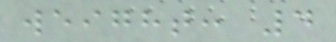weight: 4
